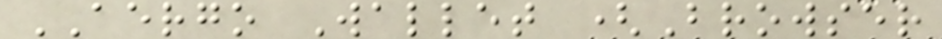AERGO Wallet (Browser
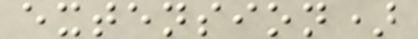extension)
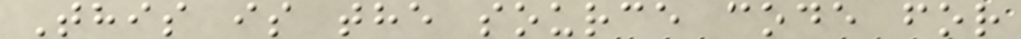This is the source code for
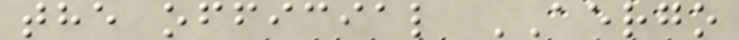the official AERGO
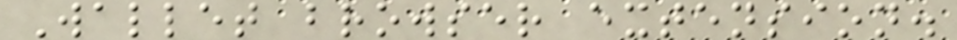Wallet browser extension.
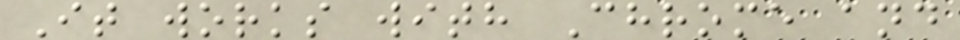It works with Chrome and
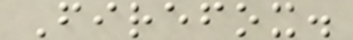Firefox.
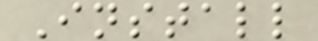Install
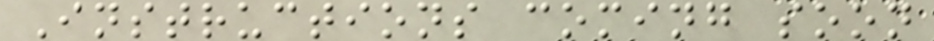Instructions coming soon
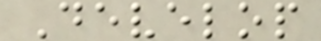Develop
